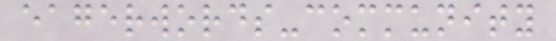eagerwords-community
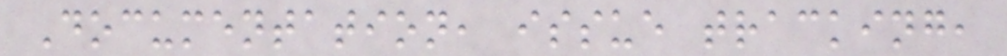Documentation, issue tracking,
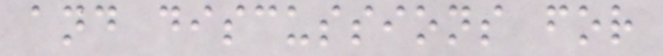and discussions for
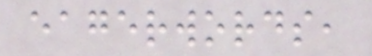eagerwords,
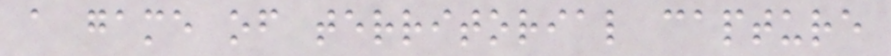a game of territorial capture
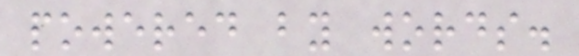powered by words.
